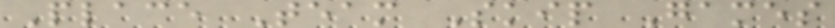Place Team Skip Games
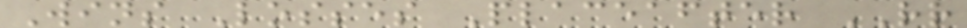Wins Losses Placeafter RR
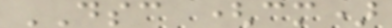DSC (cm)
